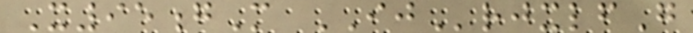X95gM IJrjxlfG
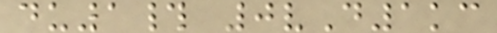du1# 0vD1kc
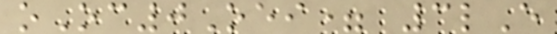oOc0Oei= 3lE
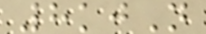8kjN
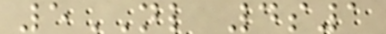5NL 4s1
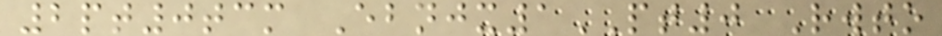2pt0tcm Ebnjx1PT0 Rwto
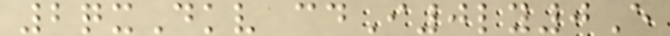2qxDkv cdI0ly0E
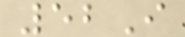52I
